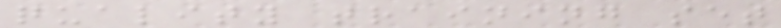quality training set
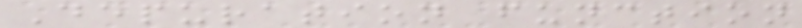Depuration function
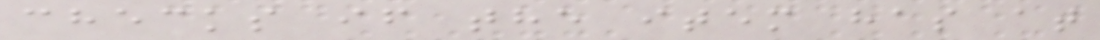checks if the item has at
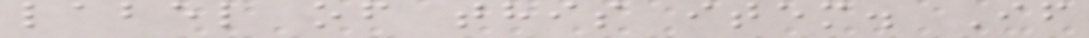label of this item. If
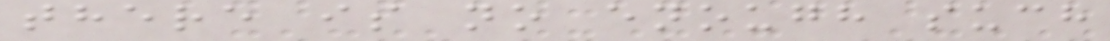there is no enough such
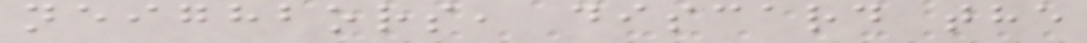neighbors, discard the
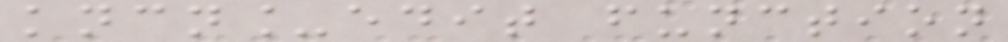kncn_edit function
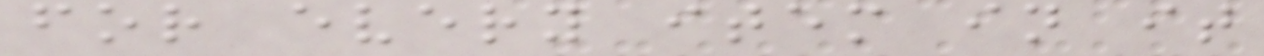for every item in it
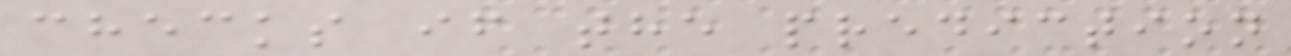checks if the prediction
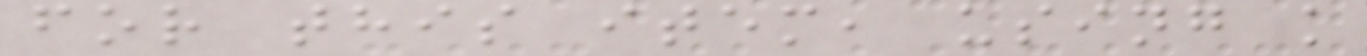for this item, using k
